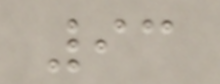93
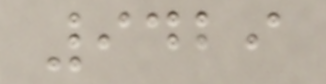9429
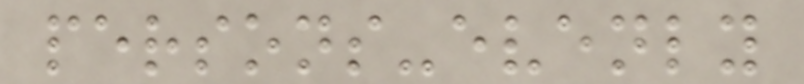persons-evenly
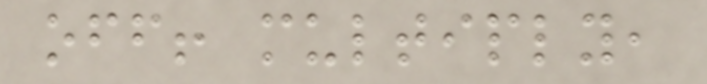off! multiply,
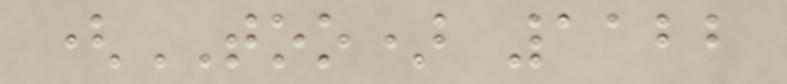(TOO) 1122
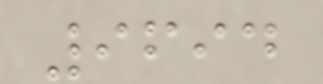9694
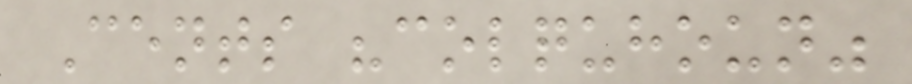Cents "colquhoun"
